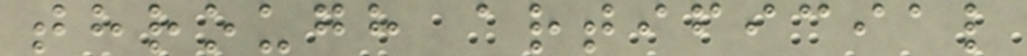through artificial
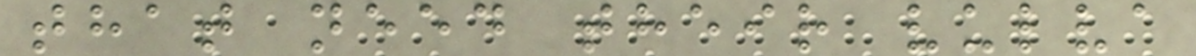that need their vulva
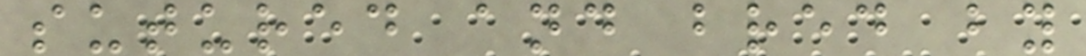sutured and bred by
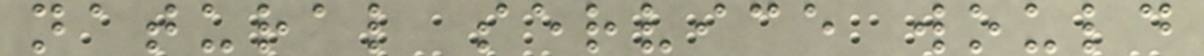natural service would
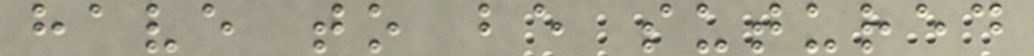have to be sutured
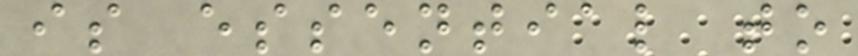is essential to
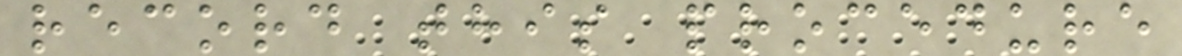record this procedure
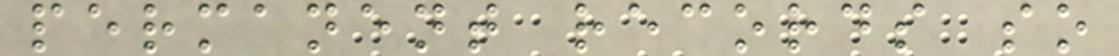permanent records so
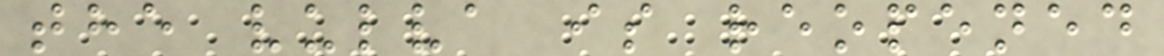the vulva is reopened
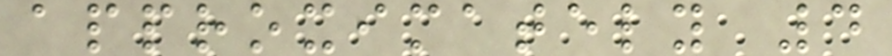approximately 4
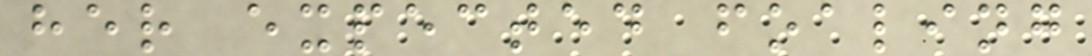her expected foaling
